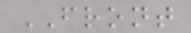FRONT
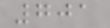701
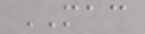MAC
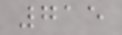715
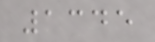1345
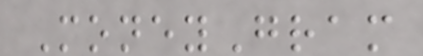MoneyGram
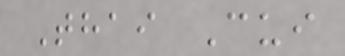Thai Cui
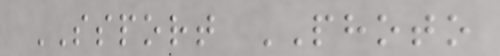SSPORT PHOTO
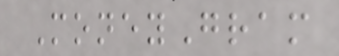MoneyGram
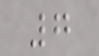7
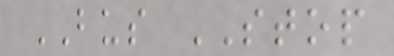BUS STOP
